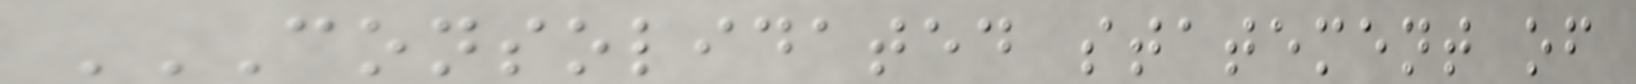CONSOLIDATED STATEMENT OF
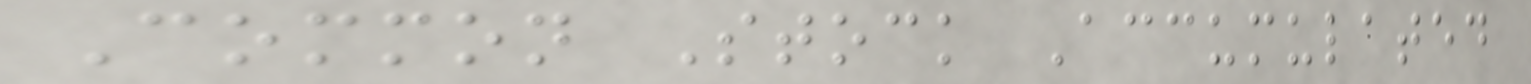Common Stock Accumulated
